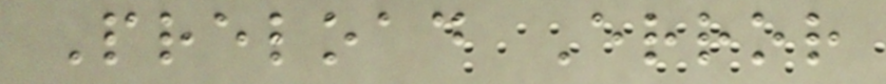Preload Error
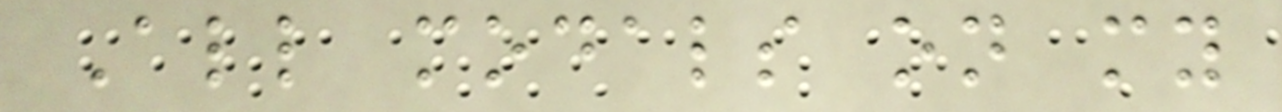All modals on my
